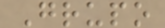Grupo
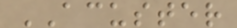ACUSTER
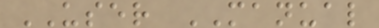USER MANUAL
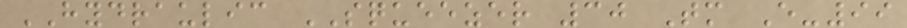HYDRAULIC SQUEEZER 30 Tm E-99
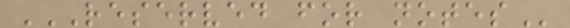RESERVED FOR NOTES
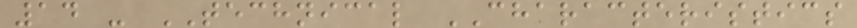14 - TECHNICAL CHARACTERISTICS
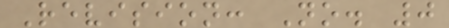Revision: No. 0
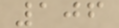106
